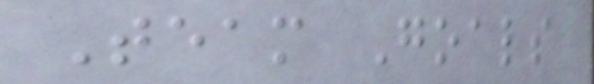Team Goals
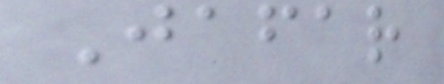Jafar
